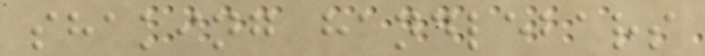shaking handlebars
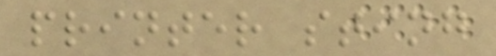printer sting
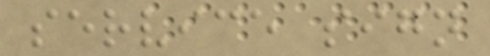service sign
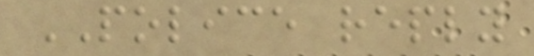POLICE reply
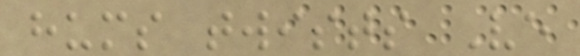hums twists Ve
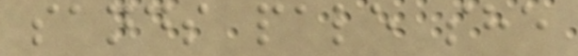sands pale she
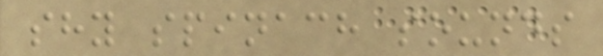shy spinach sounds
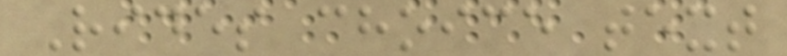Rides choice text
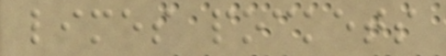limes pockets
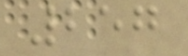257
